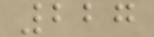227
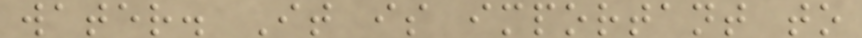water. It is important to
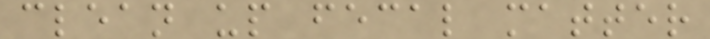clean up fecal matter
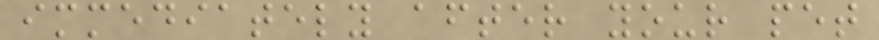immediately after your pet
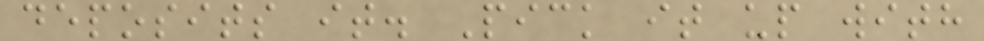deposits it. Pick it up with
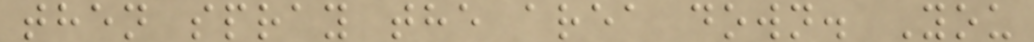then spray the area down. You
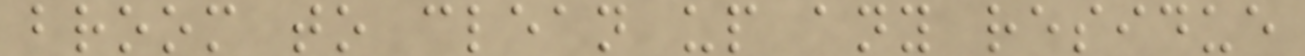broom to clean up any residue
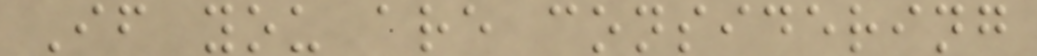If you are considering
